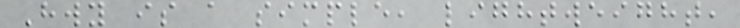Hwy is a simple, lightweight,
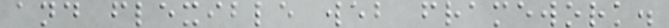and flexible web framework.
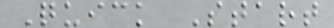Quick Start
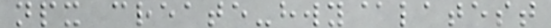npx create-hwy@latest
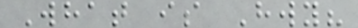What is Hwy?
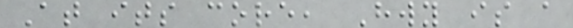At its core, Hwy is a
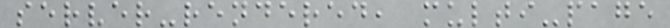server-rendered, multi-page
